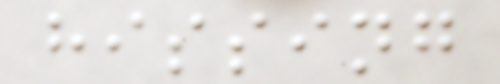hissing
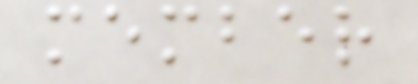member
